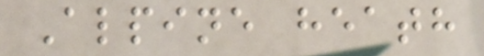Alpine heath
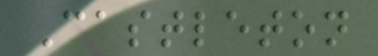Castleton
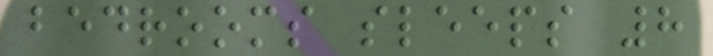bedrooms sleeps 8
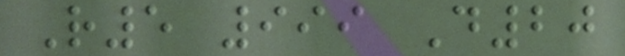R5 999 D20
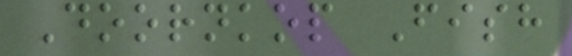Doornkop Fish
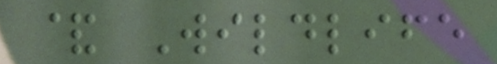& Wildlife
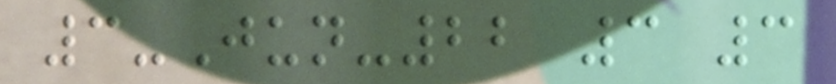3-Jun-22 3 3
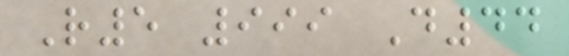R5 999 D44
